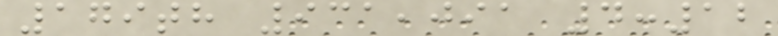179th 931,091 4:12
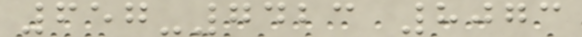657-7423 8073
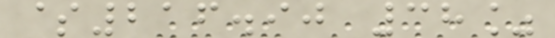$216.90 38%
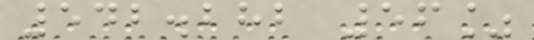542.282 56%
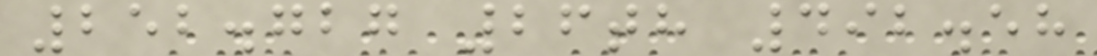252.727 26th 492.58
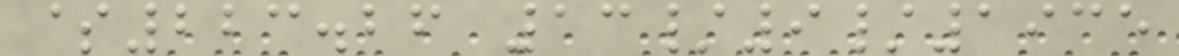$223.26 13/9/1935
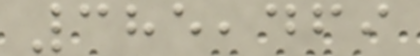385,469
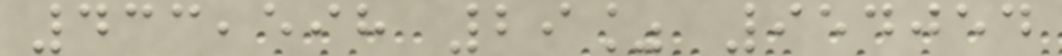433,598 29% 954054
